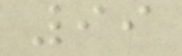99
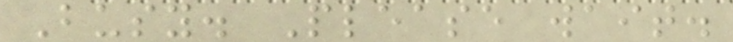Busy. Please wait.
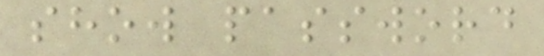show password
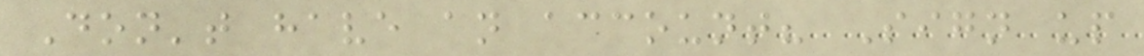Don't have an account? Sign up
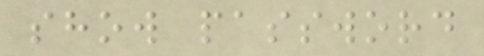show password
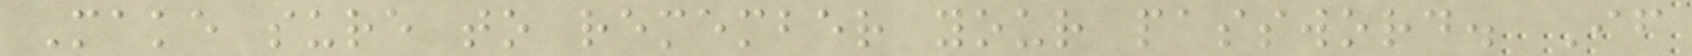Make sure to remember your password. If
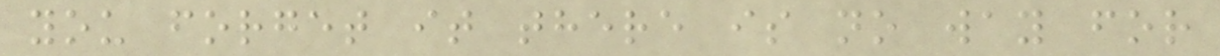you forget it there is no way for
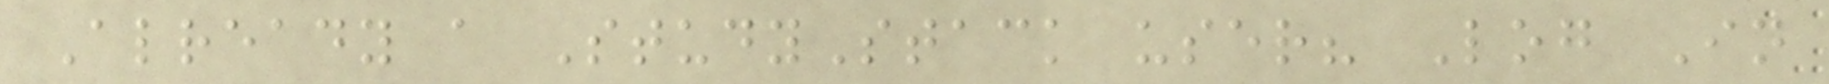Already a StudyStack user? Log In
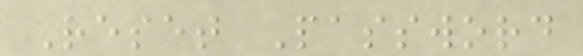Reset Password
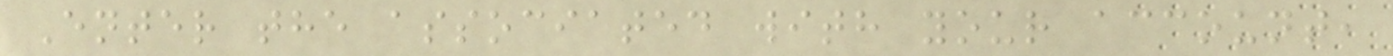Enter the associated with your account,
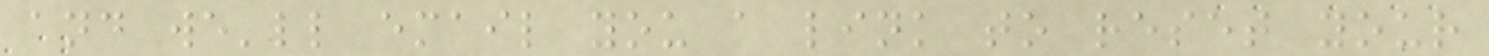and we'll email you a link to reset your
